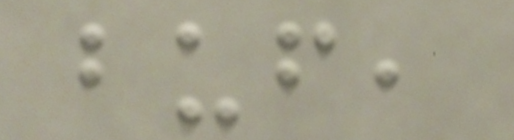buf,
